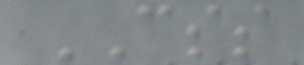CSS
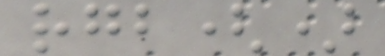rgb()
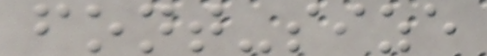font-size
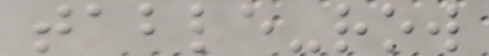table-row
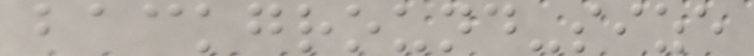background-size
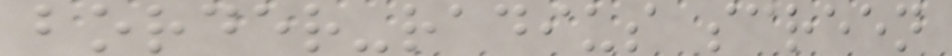border-radius screen
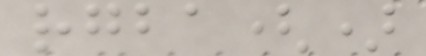rgba()
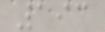193
